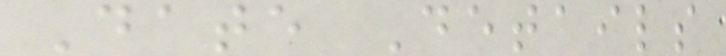Date Details
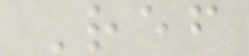Ref
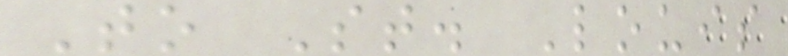To St. Louis
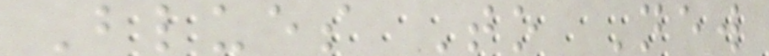Blues To New
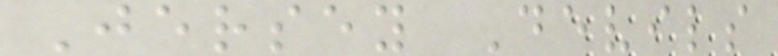Jersey Devils
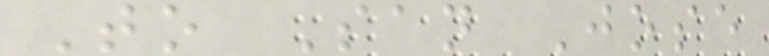To San Jose
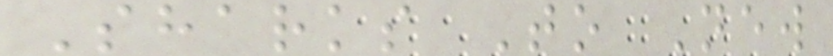Sharks To New
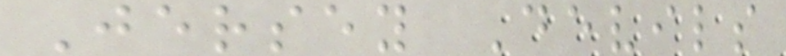Jersey Devils
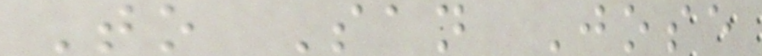To San Jose
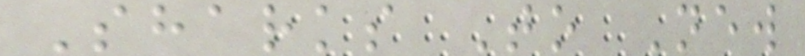Sharks To New
